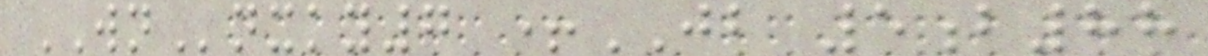WNnxky7 +JB 5b88
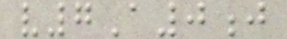v7A0j
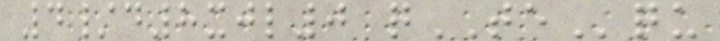4/d8xjl0 qTEqu
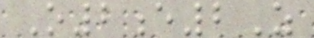O2e2Z
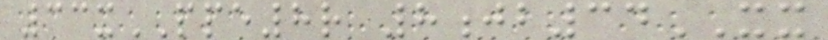33xPPE8r 8jb34XX
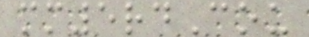mm5rdCou
